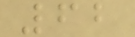62
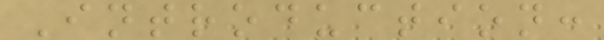Introduction:
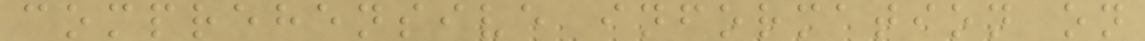comprehensive information on
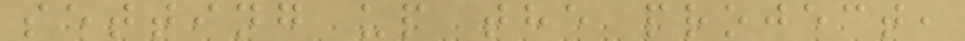setting up the project,
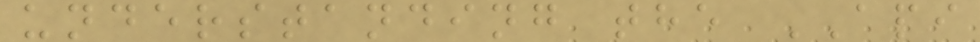understanding the API
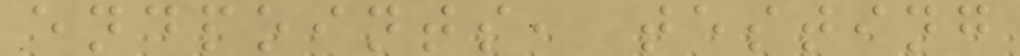endpoints, testing
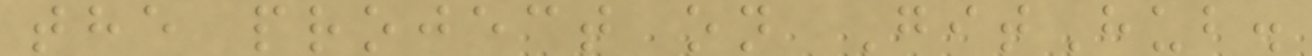the project on GitHub.
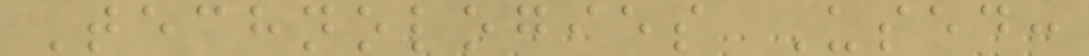Technologies Used:
